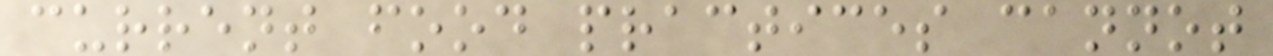current food practices cannot
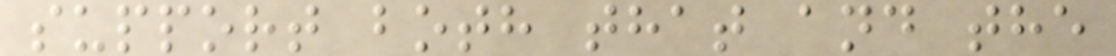support both that and the
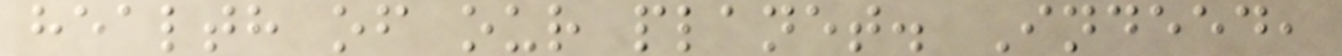health of our planet. Indeed,
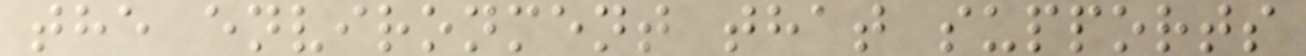the environment that supports
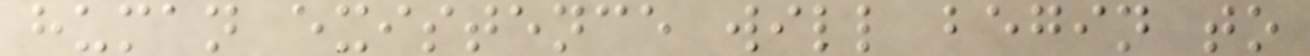human existence will begin to
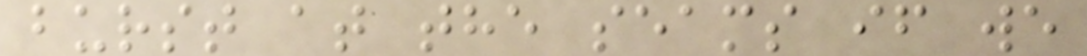burst at the seams if we
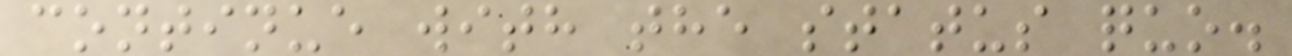continue with the status quo.
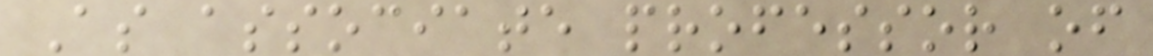As associate professor of
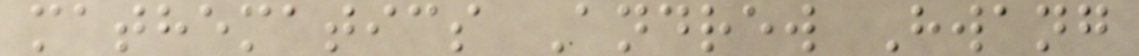mathematics Andrew Hwang
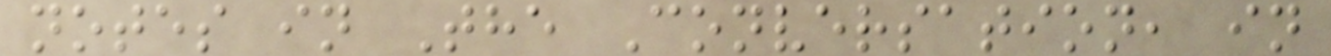notes in The Conversation, in
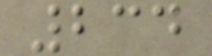234
